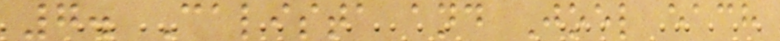7. Calista and Joel each
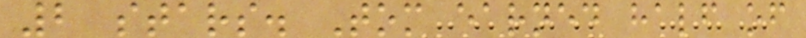2 stars. Tom earned half of
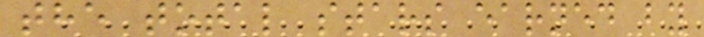the total stars earned by
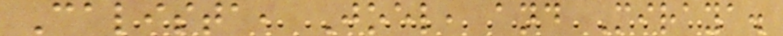Calista, Joel, and Miraya.
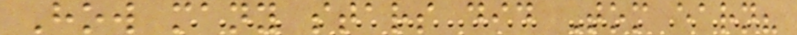How many stars did Tom earn?
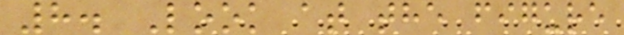8. Look at the figure
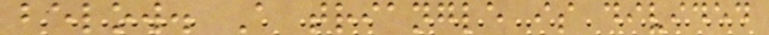below. A triangle is divided
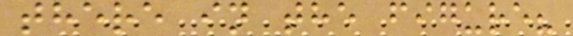there in the figure?
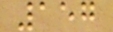157
